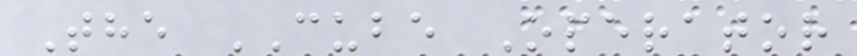The CUBE Operator
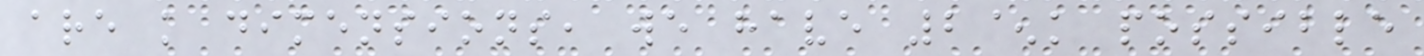are k dimensions, we have 2^k possible
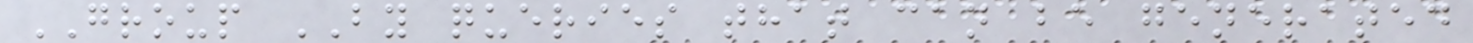GROUP BY queries that can be generated
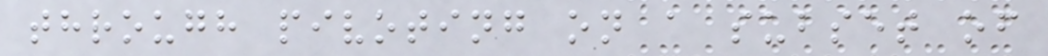through pivoting on a subset of
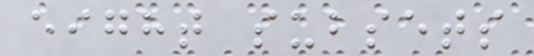eight subsets
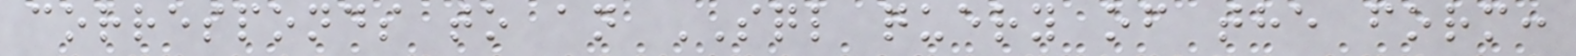corresponds to an SQL query of the form:
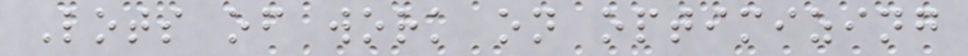Lots of work on optimizing
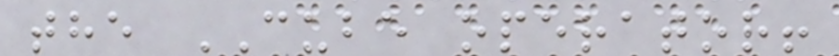the CUBE operator!
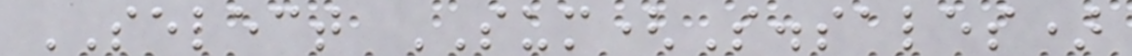SELECT SUM(S.sales)
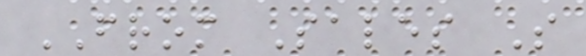FROM Sales S
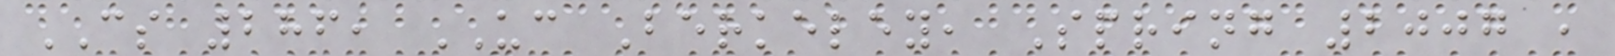CS 286, UC Berkeley, Spring 2007 ,
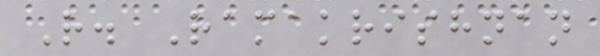R. Ramakrishnan
